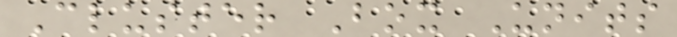Cluster Box Units
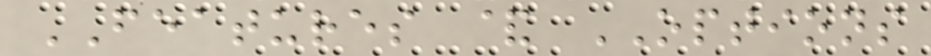FEATURES & OPTIONS
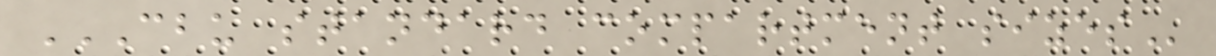CBU STANDARD COMPARTMENT SIZES
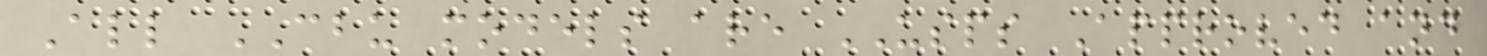All CBU models are USPS Approved and
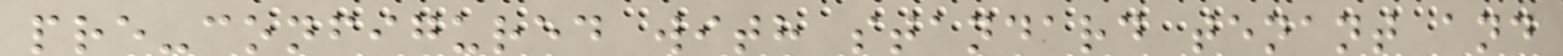pre-configured with standard tenant and
